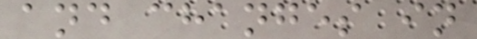and changes in
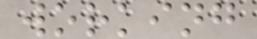working
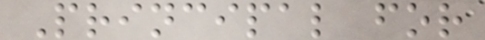Principal for
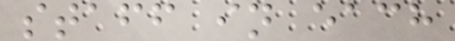staff in each
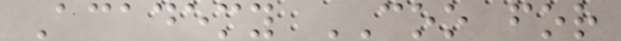Academy COO for
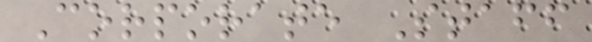Corporate Staff
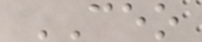CEO
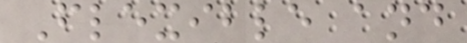Flexible and
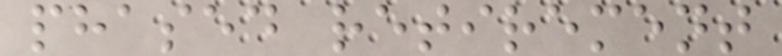phased retirement
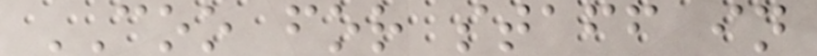COO for staff in
